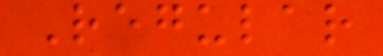Regular
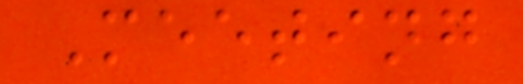Meeting
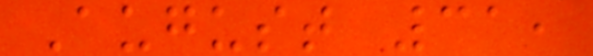August 31,
